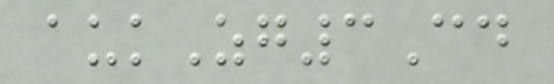aukZg3Cd
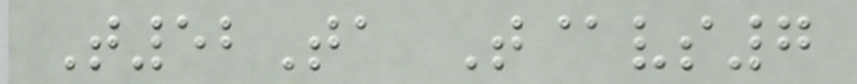T52Ta T@vs7
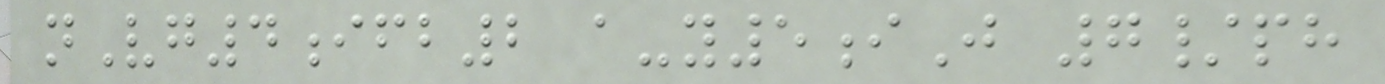nVg4ifb2 a-y5iJ 7/ph
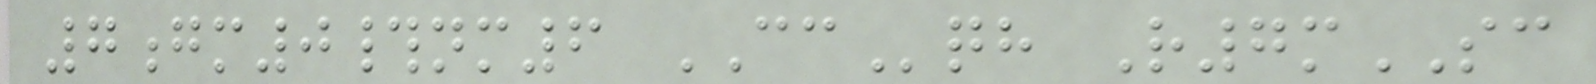7gm0#nm6 CCqh R7mSC
